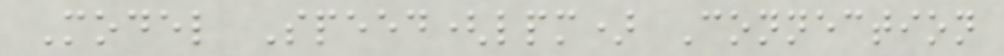Model Speed(lpm) Connection
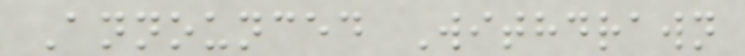Announced Withdrawn
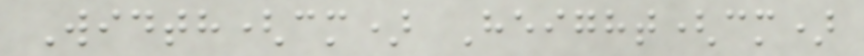Width(cm) Height(cm)
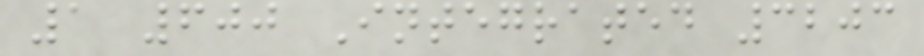1 600 Integrated 3203
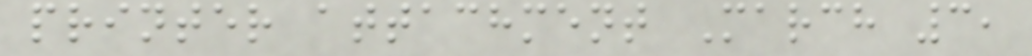printer attachment March 3,
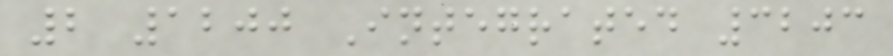2 1200 Integrated 3203
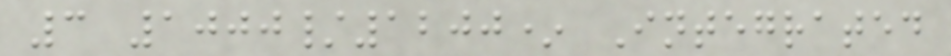3 1000/1200* Integrated
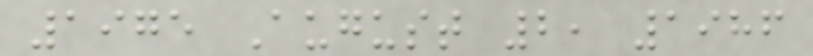1975 August 2, 1986
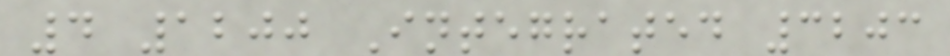4 1200 Integrated 3203
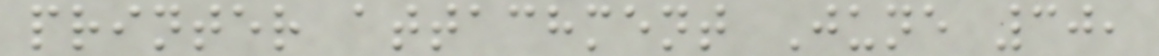printer attachment June 30,
